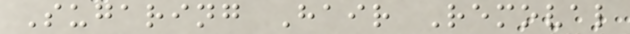Sugaring Hair Removal
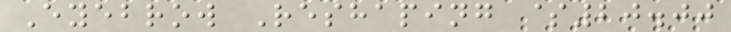Eyebrow Reshaping $20.00
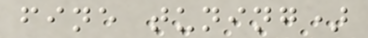fine tuning)
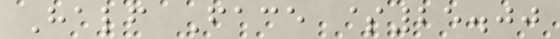Half Face $25.00
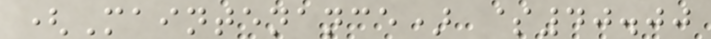(Maintenance) $40.00
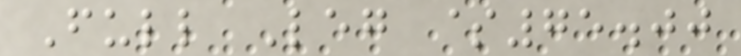Full Leg $75.00
